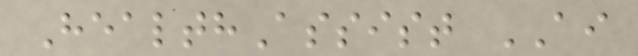HealthAssist AI
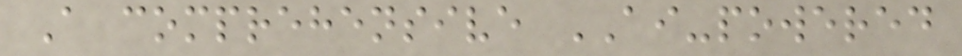A comprehensive AI-powered
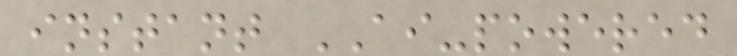instant AI-powered
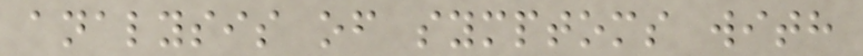analysis of symptoms with
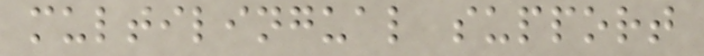multilingual support
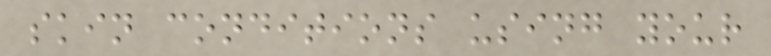skin conditions using your
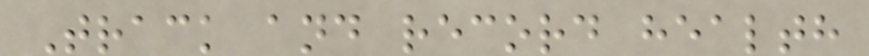Track and record health
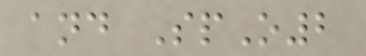and SpO2
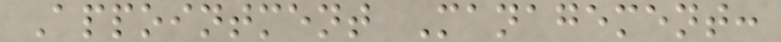Appointment Management:
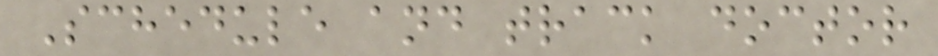Schedule and track doctor
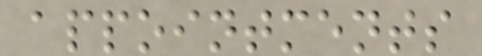appointments
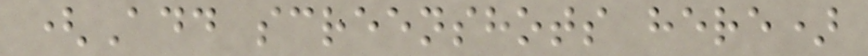(Add screenshots here)
